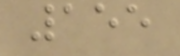155
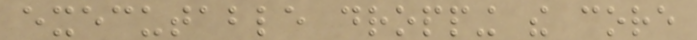executable dropping the core
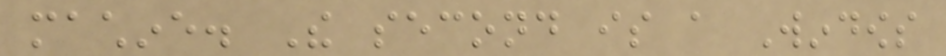machine. The second is a Windows
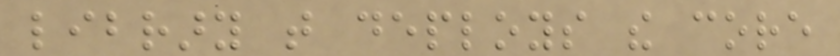library that deploys the core
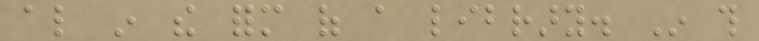also in the form of a library. In this
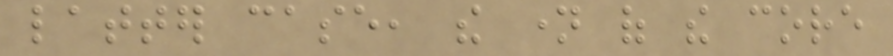latter case, the name of the core
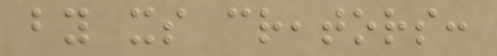by its creators:
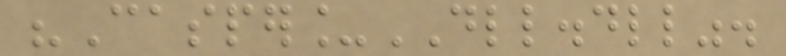"Casper_DLL.dll".
